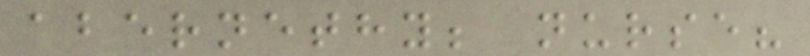abernethy; nurse?
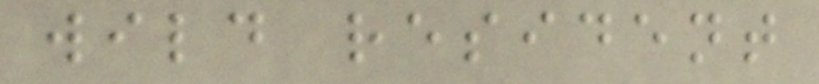wild resident
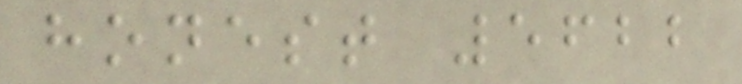honest 5622
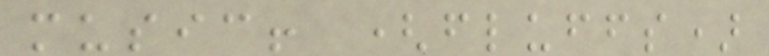music! (fluffs)
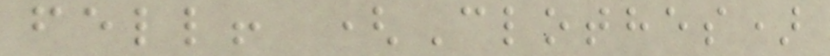fell! (Clothes)
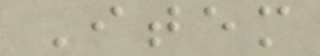Item
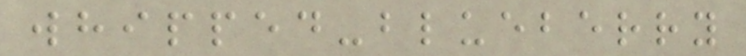whipped-blueberry
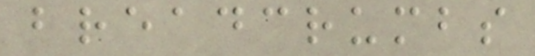breadcrumbs
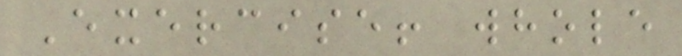Exercise! whole
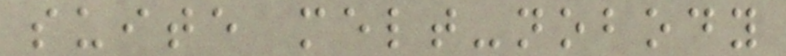suite melt-nobody
